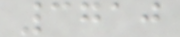3710
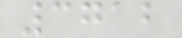3712
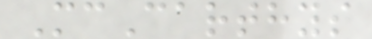McCarthys
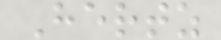Hertz
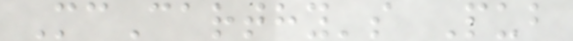McCarthy's Pub
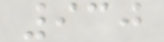930
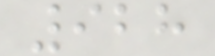928
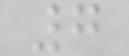7
